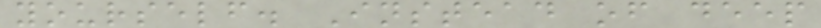yourself. Instead of deep
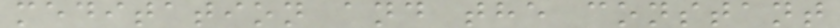meditation and the constant
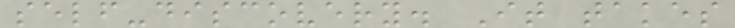self-discovery. It takes
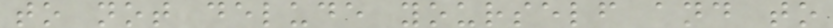to not delude yourself and to
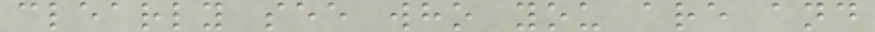clearly see who you are and
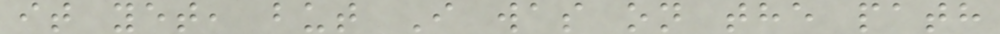it yet, but I was on the path
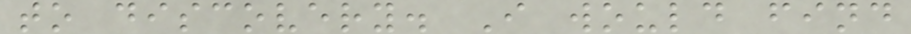to discovery. I would find
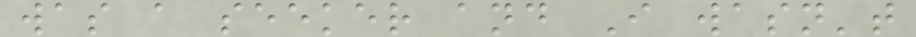was a seeker and I wasn't
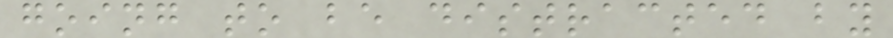going to be distracted by
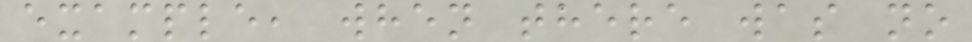example, when there was no
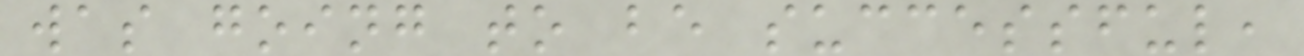was going to be successful,
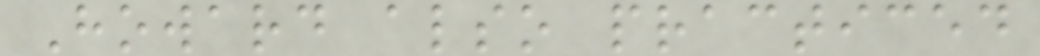Howard also practiced
